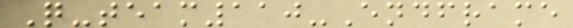Q-team110-Endframe
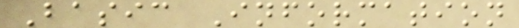Basic Information
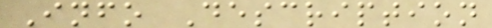Info Description
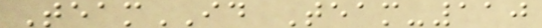TeamID Team-110
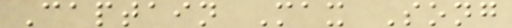Captain Max Song
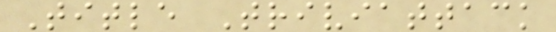Title Triviattack
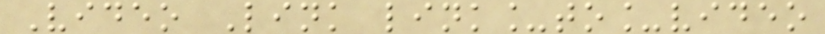Video Link link_to_video
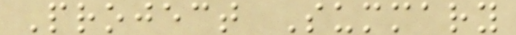Project Summary
